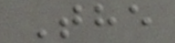The
